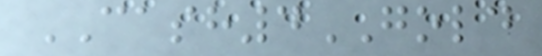CASH4GOLD
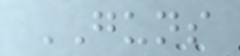GUNS
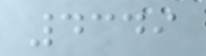4349
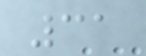31
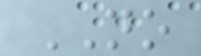NO
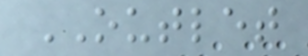OUTLET
